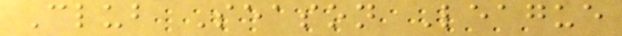Club Season League
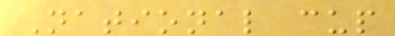National cup
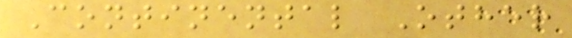Continental Other
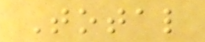Total
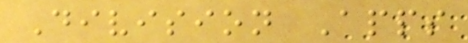Division Apps
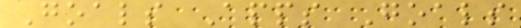Goals Apps Goals
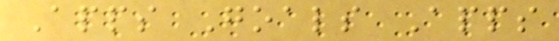Apps Goals Apps
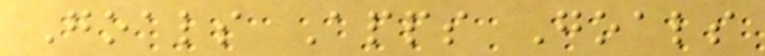Goals Apps Goals
